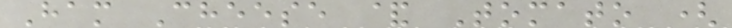Ham Cheese & Tomato (
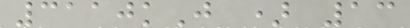3110kJ ) 13
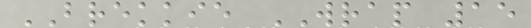BREKKIE WRAP 15
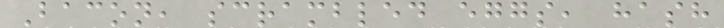Bacon, scrambled eggs, hash
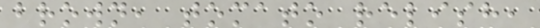brown, tomato relish,
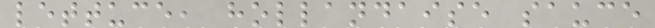lettuce, hollandaise sauce
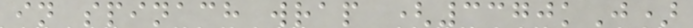in spinach wrap (3370kJ)
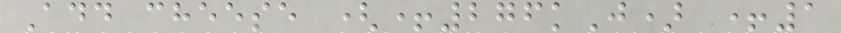Add cheese (+276kJ) +1
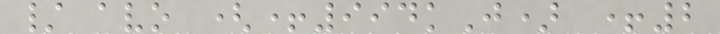/ avo (+994kJ) +2
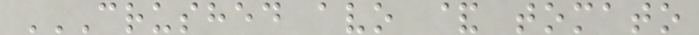CRUSHED AVO & TOMATO
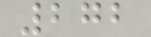272
